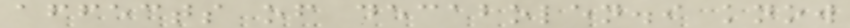affects of decabolen.i know
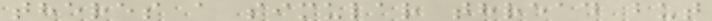theres a simular thread but
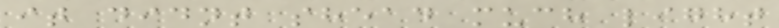it didnt shead much light
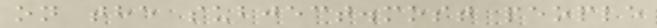on the subject.most people
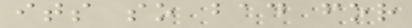its so bad for
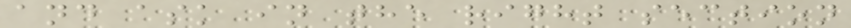and ask in the right section
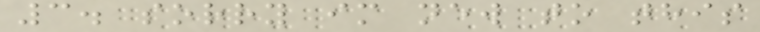3. sorry im new to this
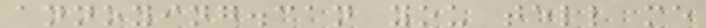annoying.can you tell me
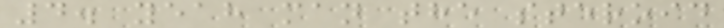4. yeah man the steroid
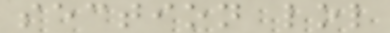section lol
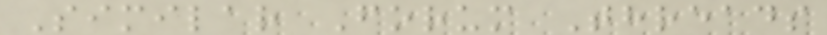Similar Forum Threads
